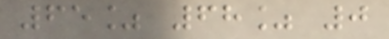65% 68% 0
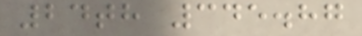24th 345.87
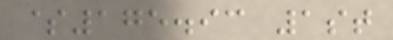$175.93 1st
